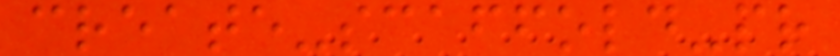create-scaffold-pr
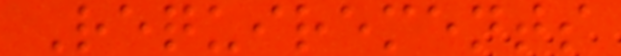Requirements
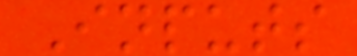Inputs
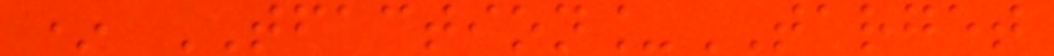* TFACTION_TARGET
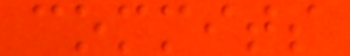commits
